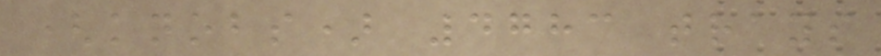(knobs) 4783 trays
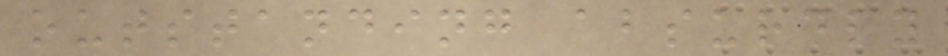outstanding absurdly
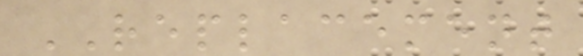REPLACEMENT
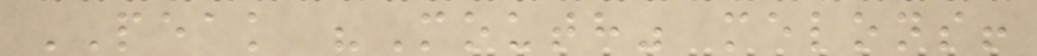PEAK "Mouth" melons!
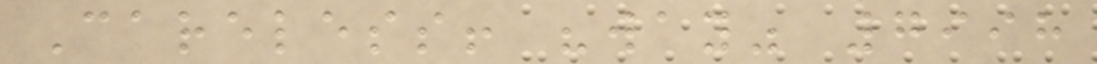Careless! "way" 7998
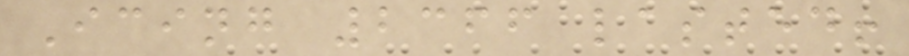Icing 2366 lasted!
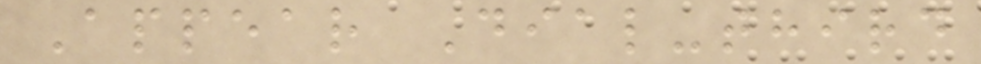Appear Dial-third
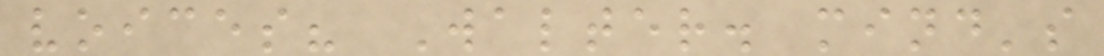voices? Walter. mind's
